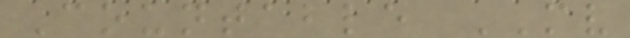Countable MV
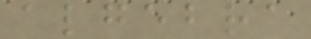algebra
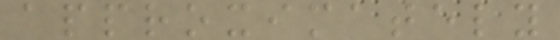approximately
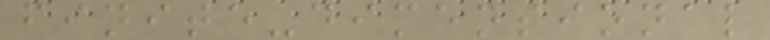finite-dimensional
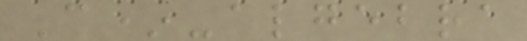C*-algebra
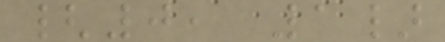{0, 1}
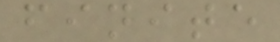finite
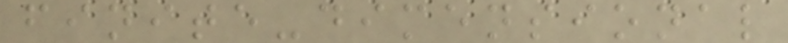finite-dimensional
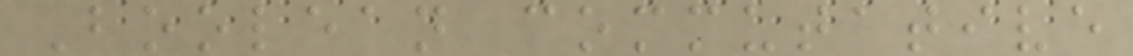Boolean commutative
